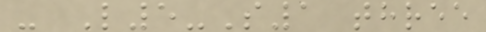- L5-S1 three
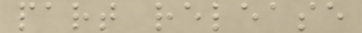part release
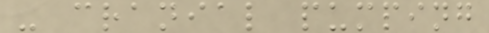- cranial pumping
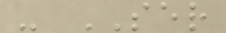- SER
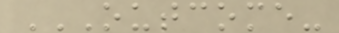OUTCOME-
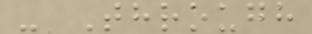- Through
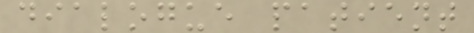dialogue patient
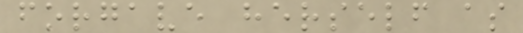forgave herself as
